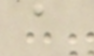a
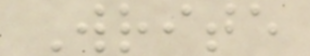Write
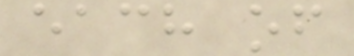each of
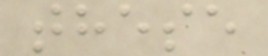these
